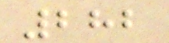282
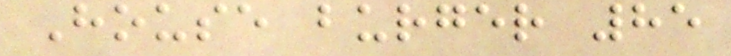House burger 85
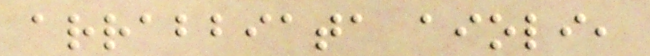arrabbiata aioli,
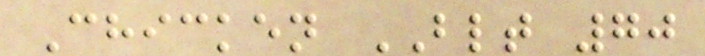Chicken BLT 70
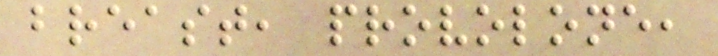breast, provolone,
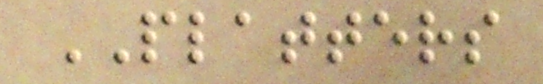PLATTERS
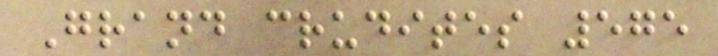Grand crudites 575
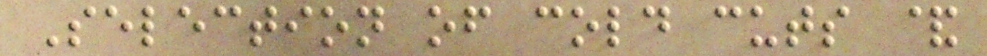Selection of cold cuts &
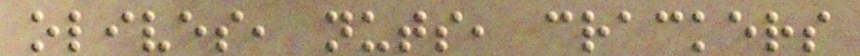olives, nuts, crackers
